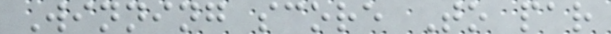Winning score To par
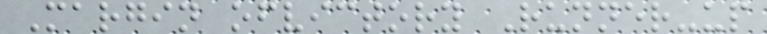Margin ofvictory Runner-up
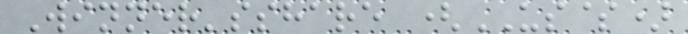Winner'sshare (US$)
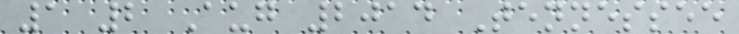1 2 Aug 2014 Tennessee
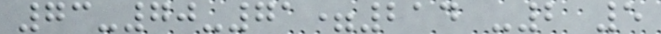73-70-71=214 -2 5
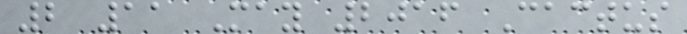2 11 May 2016 Cactus
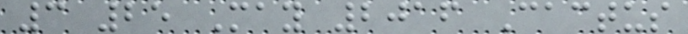3 25 May 2016 Cactus
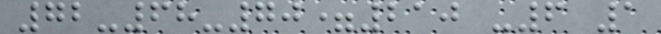72-68-70=210 -6 1
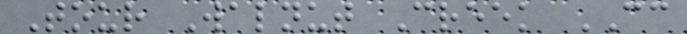Tour Walnut Creek CC
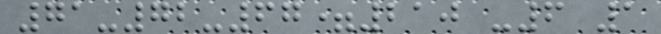71-72-67=210 -6 1
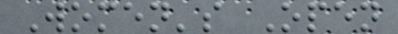Women's Open
